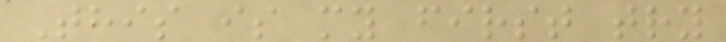This is my first try
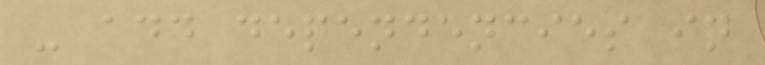- add dependencies in
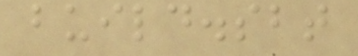build.sbt
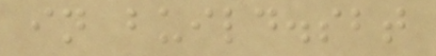in build.sbt
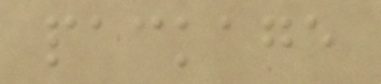package
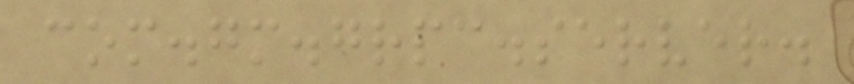com.gm.grpc.server.
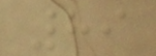89
